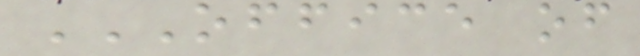OFFICE OF
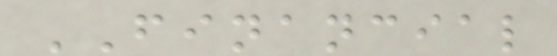FINANCIAL
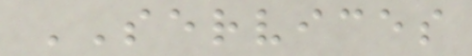SERVICES
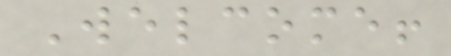Welcome!
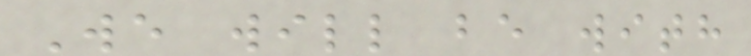We will be with
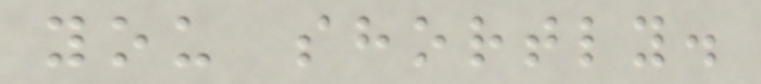you shortly.
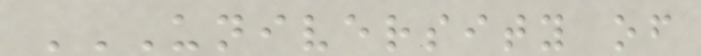UNIVERSITY OF
